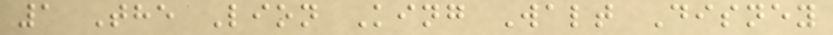1 The Lion King Walt Disney
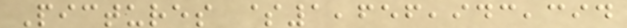Pictures $1,656,943,394
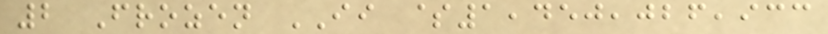2 Frozen II $1,450,026,933
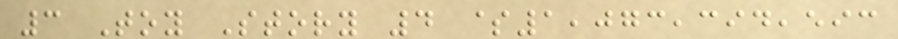3 Toy Story 4 $1,073,394,593
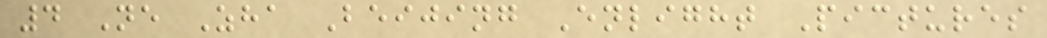4 Ne Zha Beijing Enlight Pictures
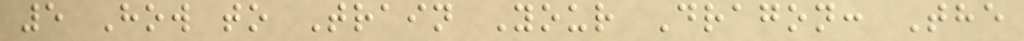5 How to Train Your Dragon: The
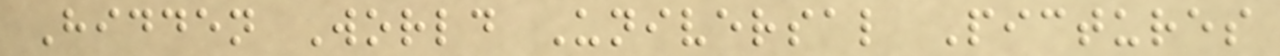Hidden World Universal Pictures
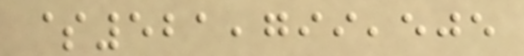$521,799,505
